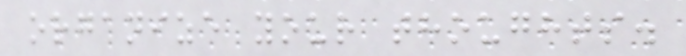organize your thoughts.
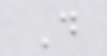D
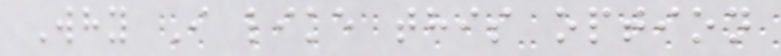Why I like this option
